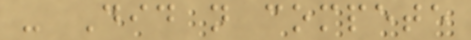- Did not compete
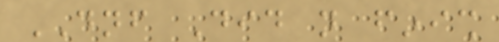DNF Did not finish
